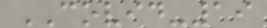COVID-19
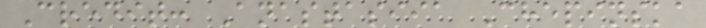Credit: Anastasiia Chepinska
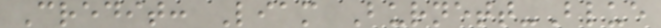Credit: Liam Burnett-Blue
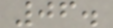06.
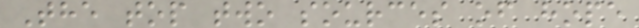The top two sources of hope
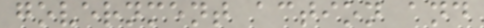government action and
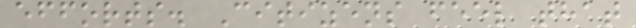efforts. Citizens feel that
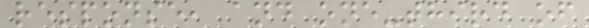response, and one-third of
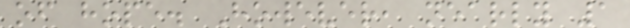of hope. However, nearly 1
